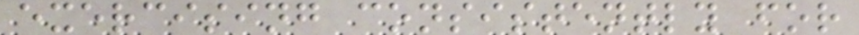exercising consistently for
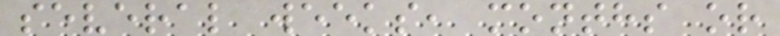several weeks, months or
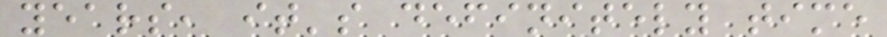years, it's definitely time
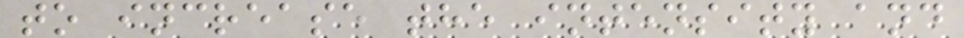to increase the intensity and
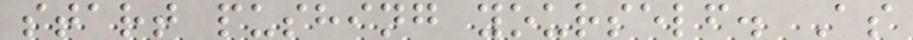start pushing yourself. As
